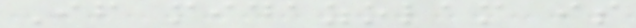If midazolam is
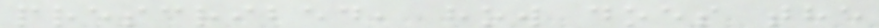prescribed, how does the
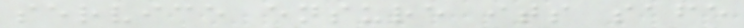service ensure its safe
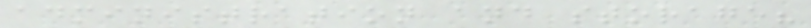administration and storage?
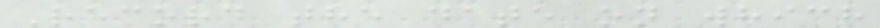Record the date on which
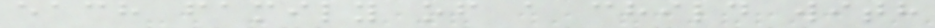each family of a child with
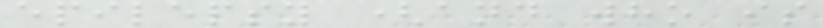epilepsy (and who is
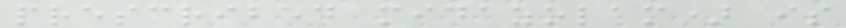prescribed midazolam) is
